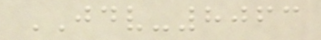JDV-8063
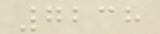7238
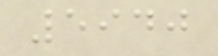5940
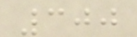300
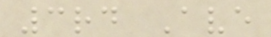3rd Ave
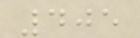405
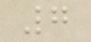7
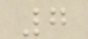7
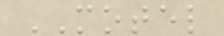MOTEL
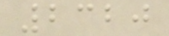2320
